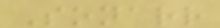Sonarr
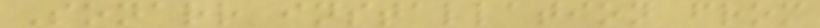Sonarr installation from
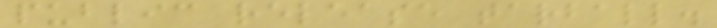public release tarball.
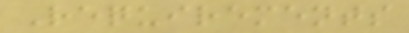Requirements
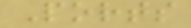Ports
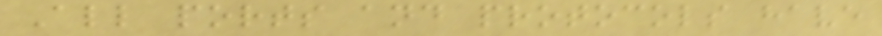All ports and protocols have
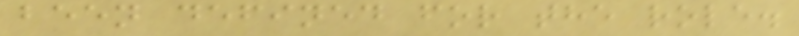been defined for the role.
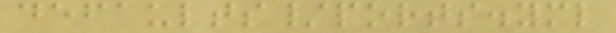defaults/ports.yml
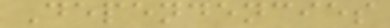Dependencies
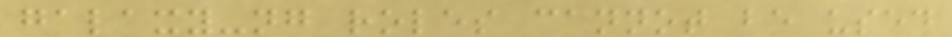galaxy-ng roles cannot be used
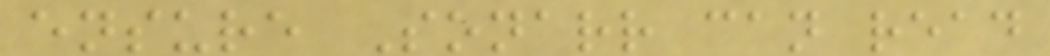ensure Sonarr can read
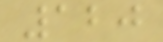120
